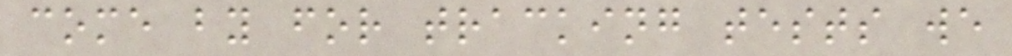come by for tracking tests we
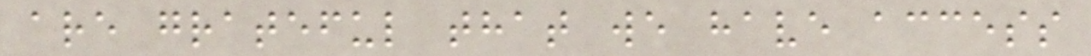are grateful that we have access
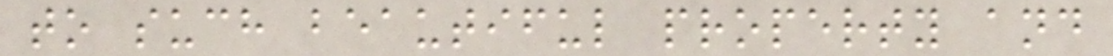to such beautiful property and
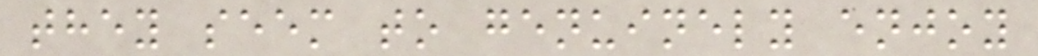they seem to genuinely enjoy
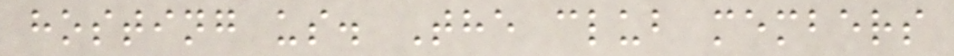hosting us. The club members
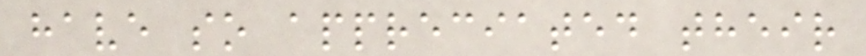have so appreciated their
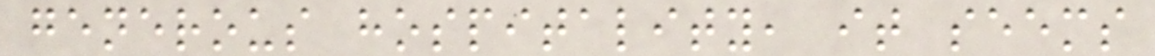generous hospitality, it seems
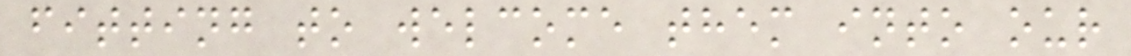fitting to welcome them into our
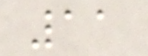11
